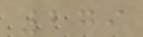279
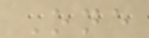One
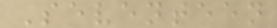Seventeen
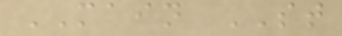MAIN ST
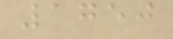1750
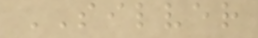SILVER
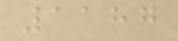1187
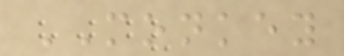MONKEY
